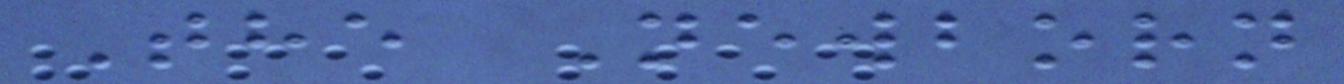The Newborn
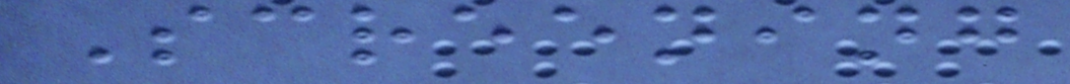Screening
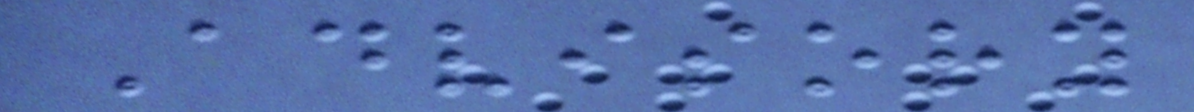Advisory
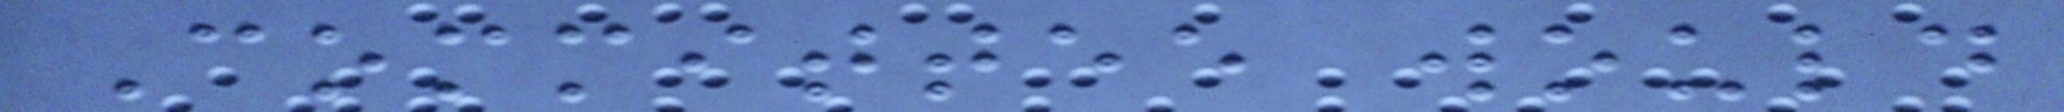Committee would
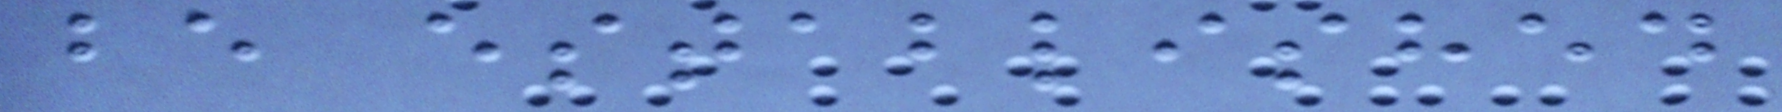be established
